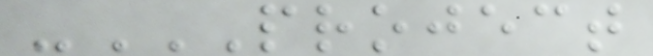-PROJECT
